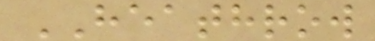HEATHROW
